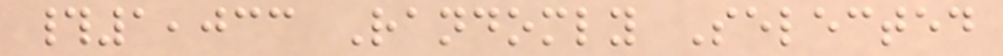#1,033 Randomly Selected
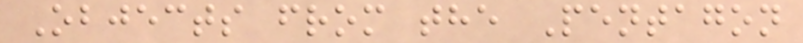Objects from the Pentagon
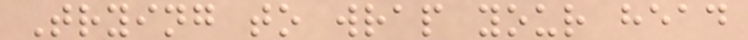Trying to wrap your head
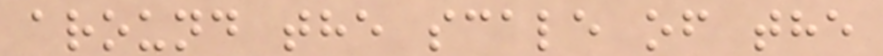around the scale of the
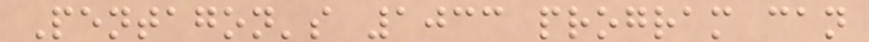Pentagon's 1033 program can
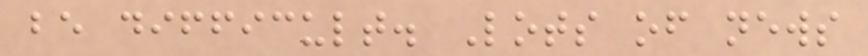be difficult. Lots of news
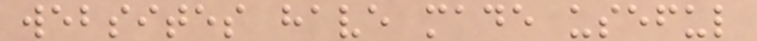websites have made useful
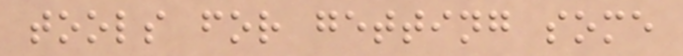tools for getting some
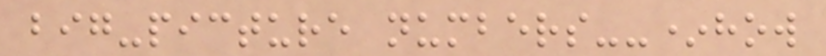big-picture numbers--*how
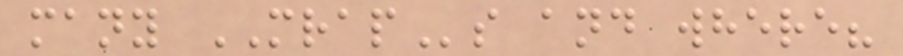many MRAPs and where?
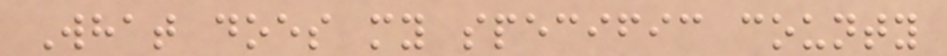What does my specific county
